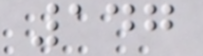147
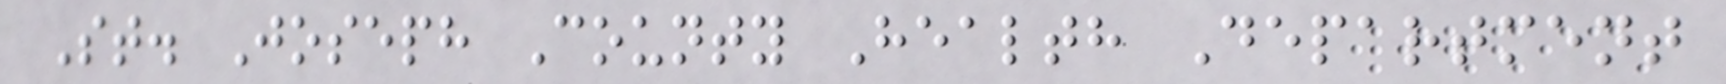St. Joseph County Health Department
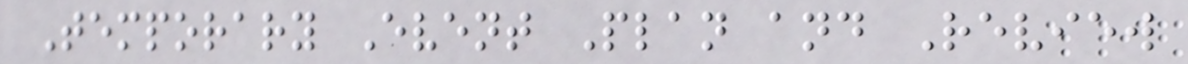Temporary Event Plan and Review
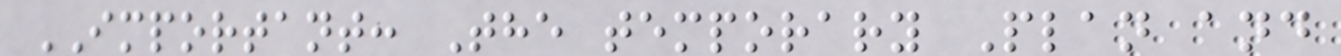IMPORTANT: The temporary Plan and
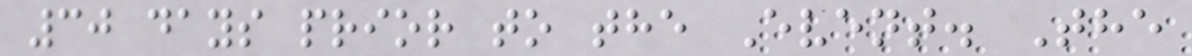30 days prior to the Event. The
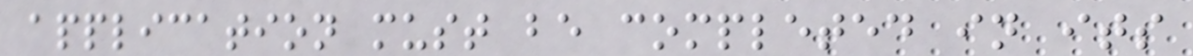application must be completed in its
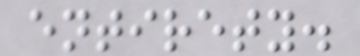entirety.
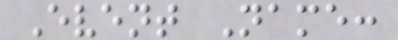Event Name:
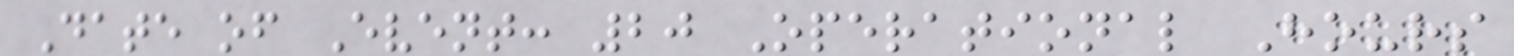Date of Event: 20 Operational Hours
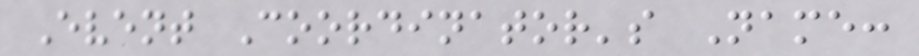Event Coordinator's Name:
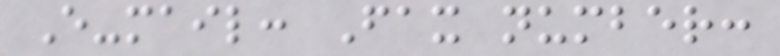E-mail: Fax number:
